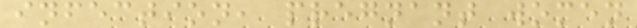infection, pregnant women
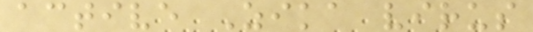active Zika virus
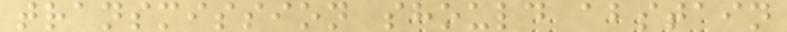transmission should abstain
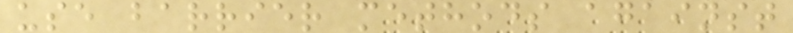use barrier methods against
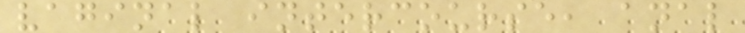vaginal intercourse, anal
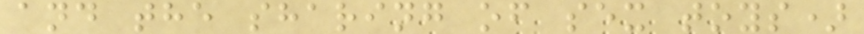and the sharing of sex toys)
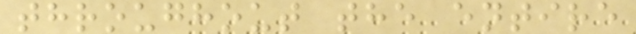throughout the entire
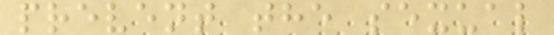prevent the sexual
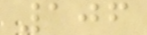106
